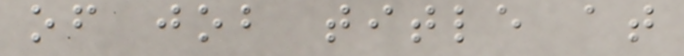of job title at
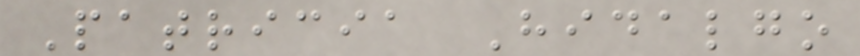Patricia Hidalgo
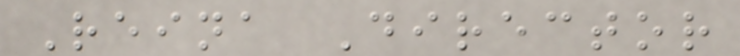Reina Director
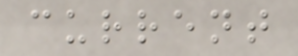current
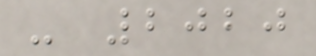- 2020
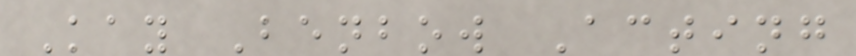Kay Benbow Acting
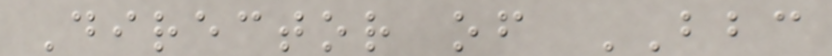Director of BBC
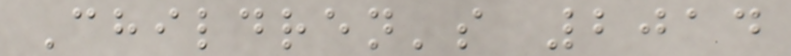Children's 2014
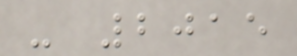- 2015
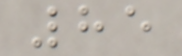85
